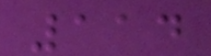114
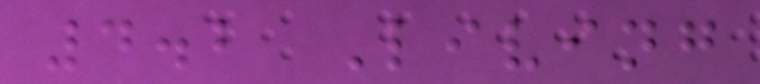4.2 Living
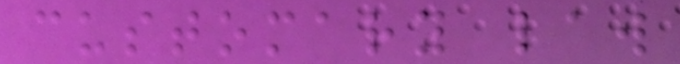customary law
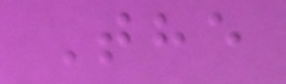The
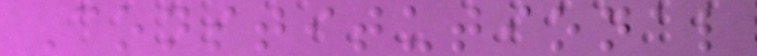Constitutional
